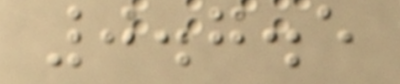0.7.5
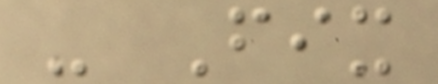- Fix
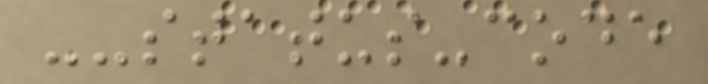--status-code
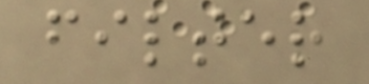filter
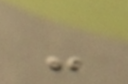-
